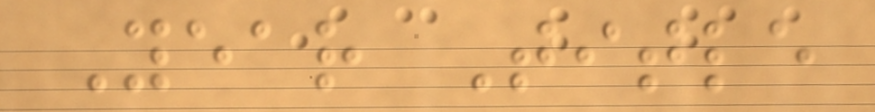Year Title
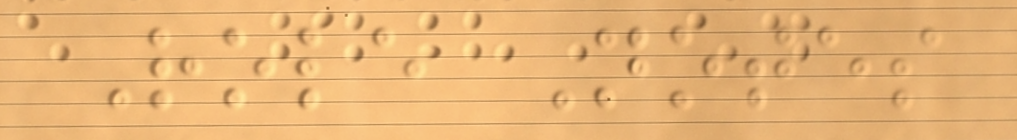Role Notes
